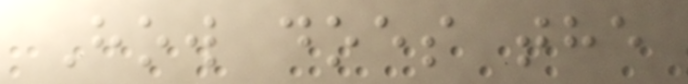How does the
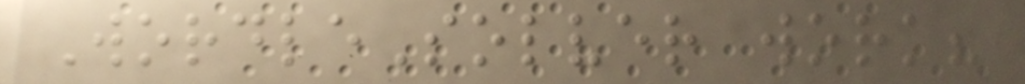WordleSolver work?
